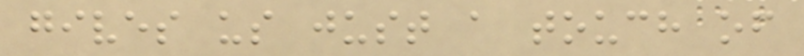gives us just a touch of
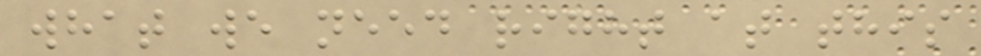what we need right at this
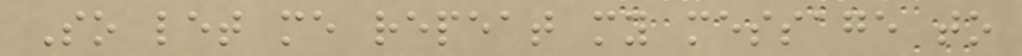So let me repeat my message to
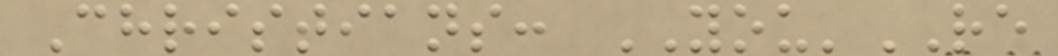Christians: YOU'RE
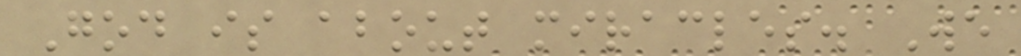God is about miracles. We
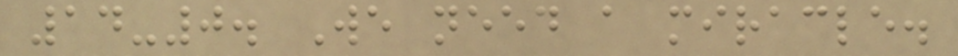14-0. We need a miracle.
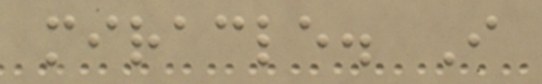miracle. I
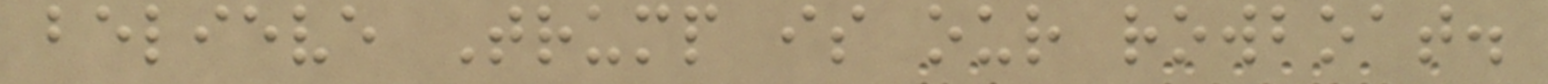believe Trump is our rowboat.
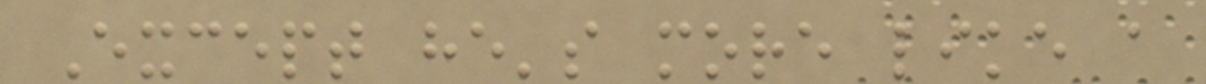Except he's more like a
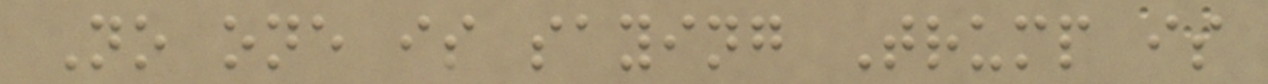No one is saying Trump is
